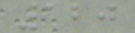120
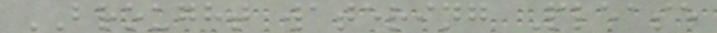BROUGHT watering Please
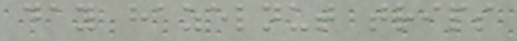day hazelnut trips
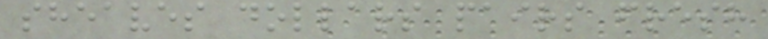sheaves dollars pairs fresh
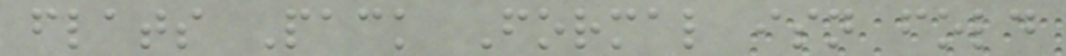flats Pack Formal isn fold
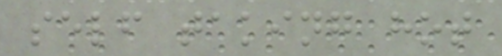self taking hot
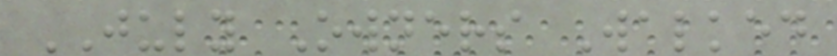JULY Owners Walked
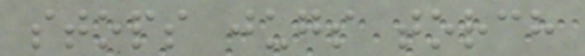stops jugs torch
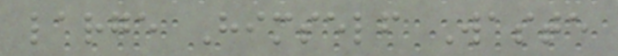large Himself Waste
